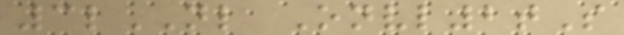3lNL Onvl2tS
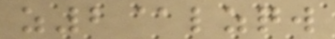z2@lzqw
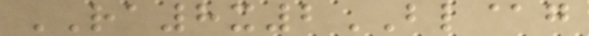RA8x2BL@g
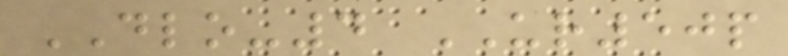DLO-4 UR50p
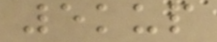5kup
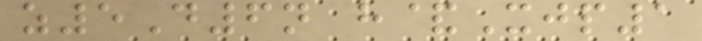z5D6n h&Xjp1
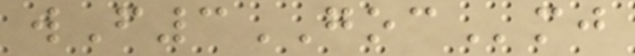wF3GOCmj
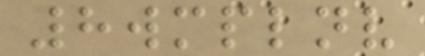8wmplnv
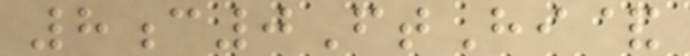8c0FtHi&
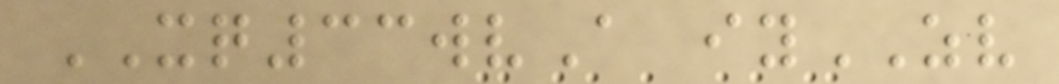XQ33wvA iyZV
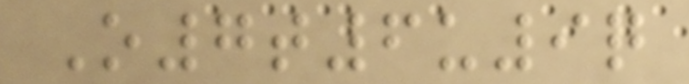O7t6u9q
